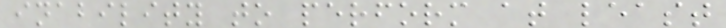inability to perform at least
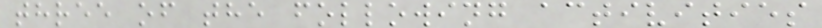three of the following activities
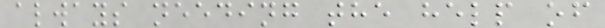always needing the help of
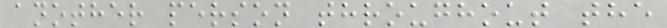another person throughout the
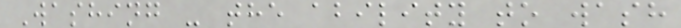Washing - the ability to wash
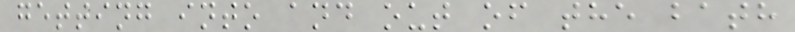getting into and out of the bath
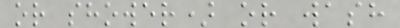or shower) or wash
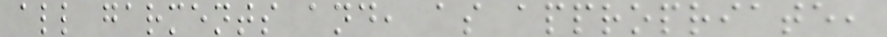all garments and, as appropriate,
